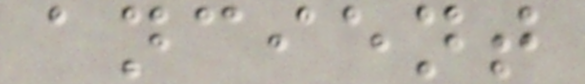ancient
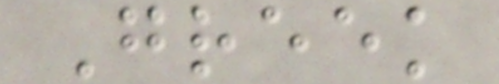Greek
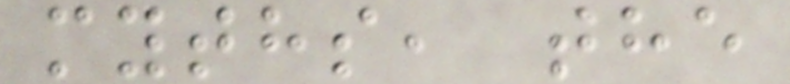myths, the
